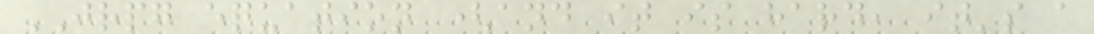JRPG equation (and it is hard, it's a
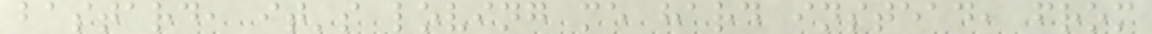bastard, it's loving me hard instead, from
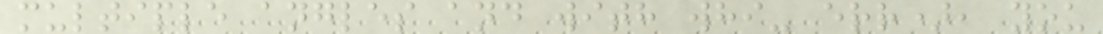multiple angles and with whi- err), you
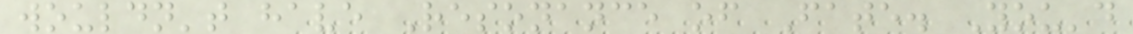wouldn't have Resonance of Fate. You'd
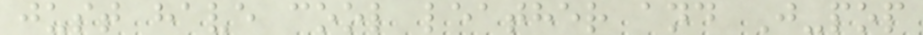just have cool leather and J-pop
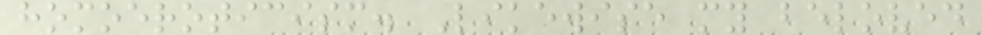homoeroticism. Likewise my beloved
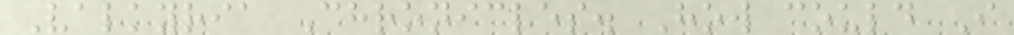Valkyria Chronicles. How could I
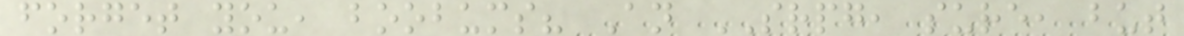forget you, boobums? An SRPG, sure, but
